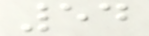54
